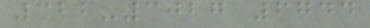322-3027 6744
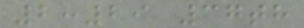2:29 37th
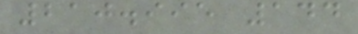210.995 144
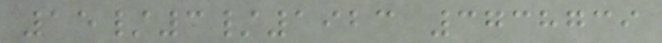15/3/1923 3738739
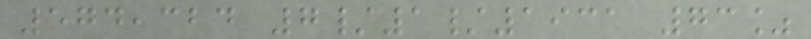574,324 7/1/1931 73%
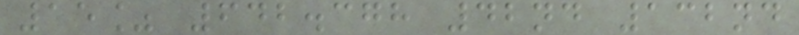15% 642.378 42nd 132nd
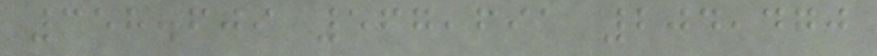358.609 567,691 204,470
